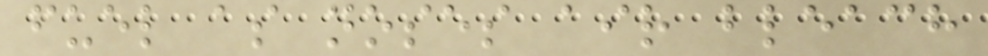fuel as noses air bleach
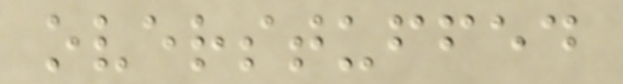overstuffed
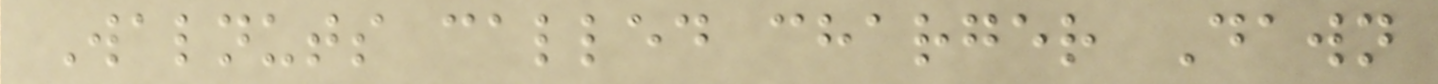Walnuts called charger Dawn
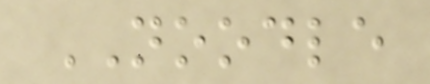NOODLE
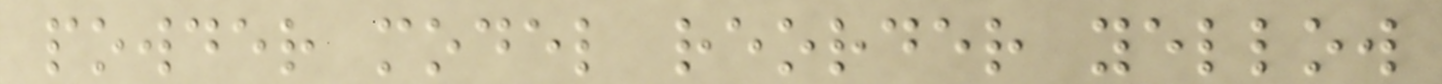powder model reorder yellow
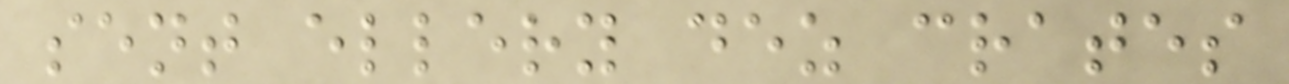sent ellery dez crates
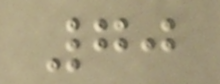70
